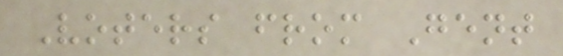Voters from Gent
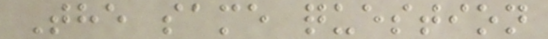The same question
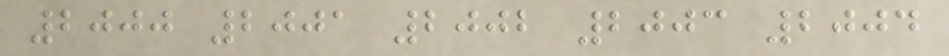2000 2001 2002 2003 2004
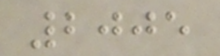2005
